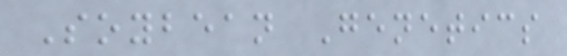Soybean Genetics
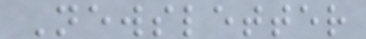Newsletter
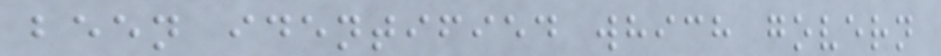been identified which govern
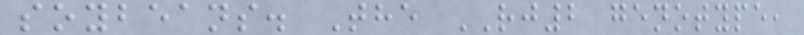soybeans. The RJ2 genotype,
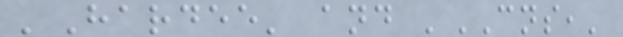'Hardee' and 'CNS,'
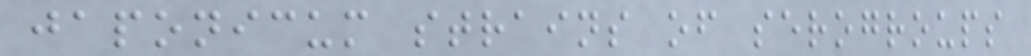japonicum strains of serogroups
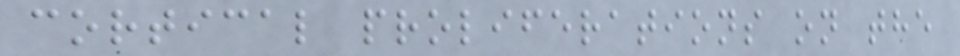cortical proliferations on the
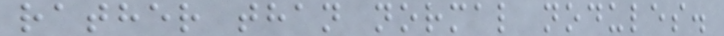rather than normal nodules.
